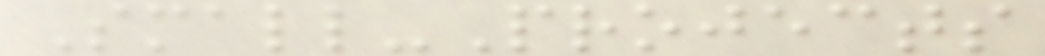Small-Projects
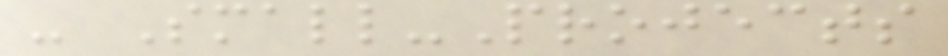- Small-Projects
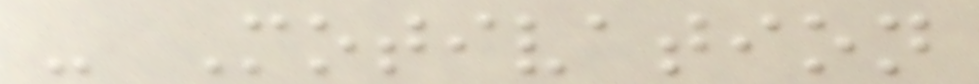- Motivation
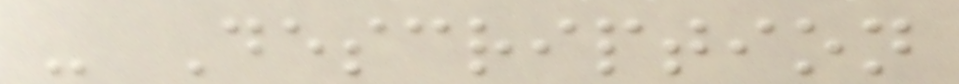- Description
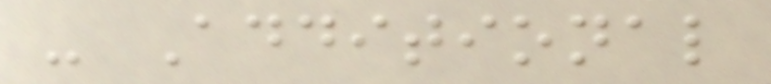- Additional
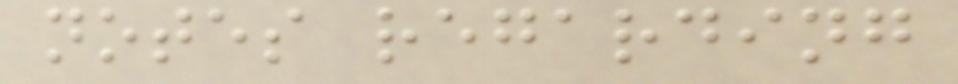notes regarding
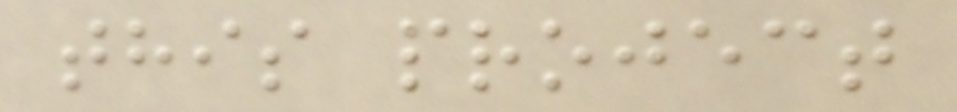this project
